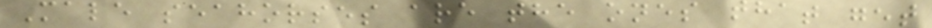Male seahorses are the ones that get
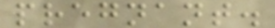pregnant.
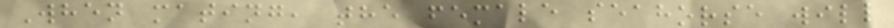When mating, the female seahorse will
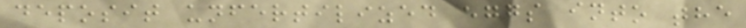deposit unfertilized eggs into the
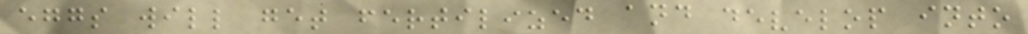eggs will get fertilized and develop into
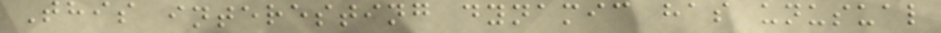This interesting dynamic has unusual
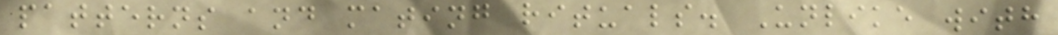patterns and mating rituals. Unlike with
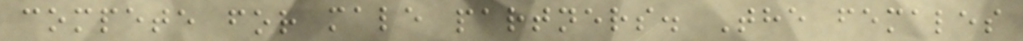compete for male partners. The females
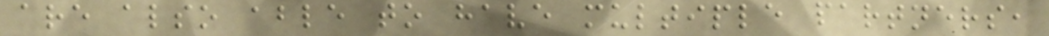are also able to have multiple partners,
